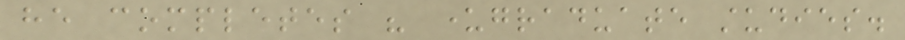he completes his undergraduate studies.
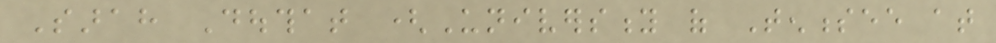Sarah Douthat (University of Tennessee at
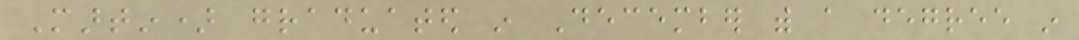Martin) graduated in December with a degree in
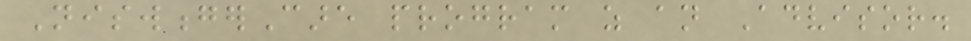NiswongerCare program as an Advisor.
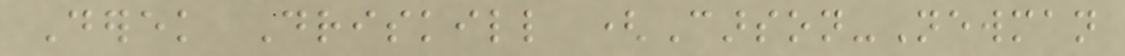Derek Driskill (Carson-Newman
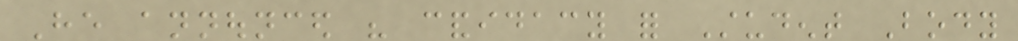He announced his candidacy for Student Body
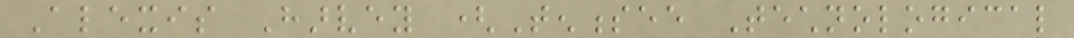Alexis Harvey (Tennessee Technological
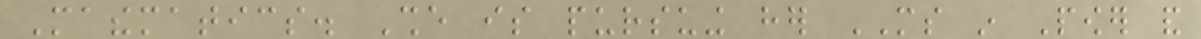Mathematics. She is pursuing her MS in Power and
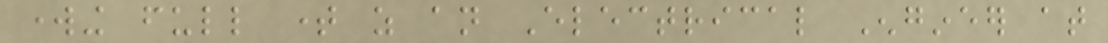working full time as an Electrical Engineer at
